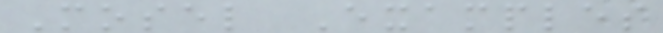Mosel Examples
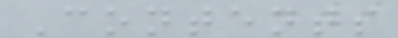Contents
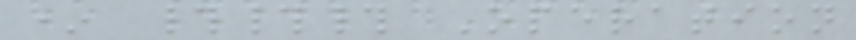* ### Operation
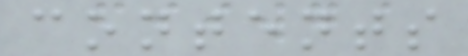contents
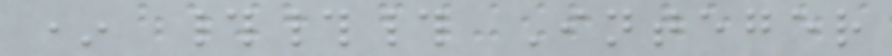* ### Integer
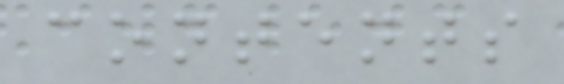contents
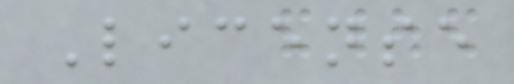License
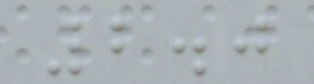2.0
